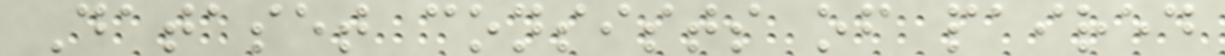Dataset consists of paired
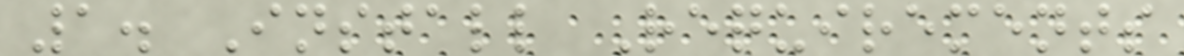1. Install Requirements
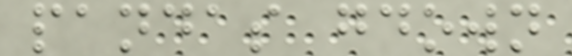pandas gdown
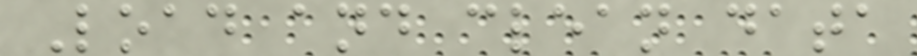Load and clean data
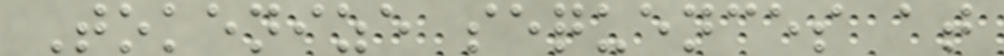Tokenize sequences at
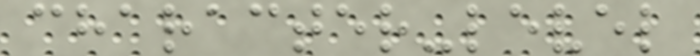character-level
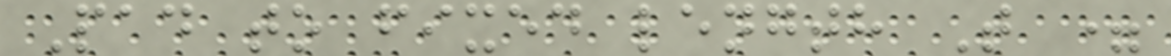Pad to fixed length T =
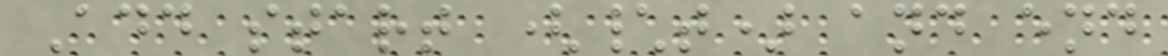Add start (\t) and end
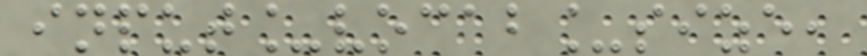input_vocab_size,
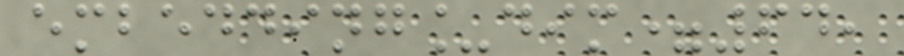embedding_dim=64,
